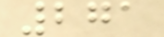271
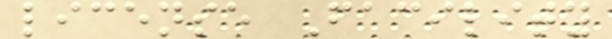license Facility
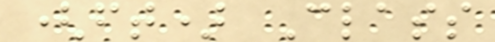(ft) Class
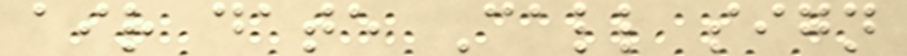air date Call sign
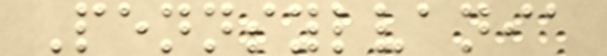Pennsylvania
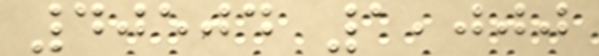40504 1,000
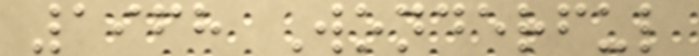1968 Wonderful
